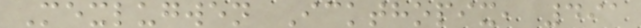Mexlugwen Ickthopix, 491
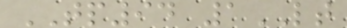TP94 1LT
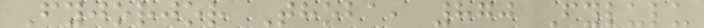Fyjorjor Thoba, 870 Fylulu
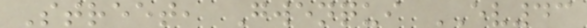Street, Gwenqui EV43
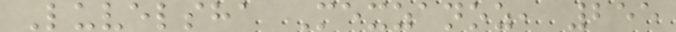Luvelsha Mexzanoz, 255
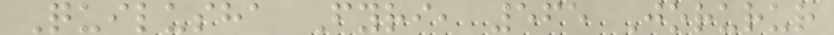Quilusha Fyri, 565 Jorurur
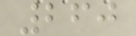260
